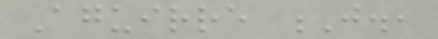Aguirre J.,
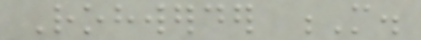Rohwerder M.
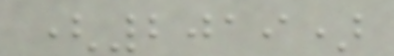(2019)
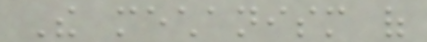The mechanism of
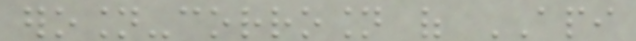erosion-corrosion of API
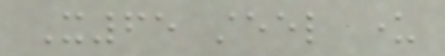X65 steel under
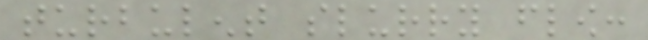turbulent slurry flow:
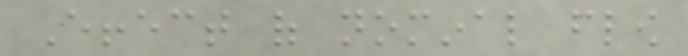Effect of nominal flow
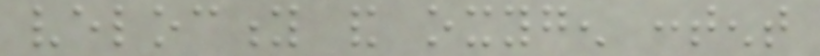velocity and oxygen content
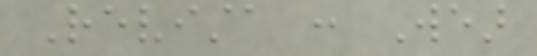Revista : Wear
